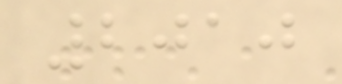2010
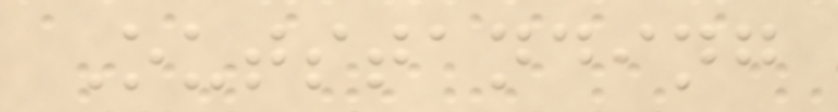Outstanding
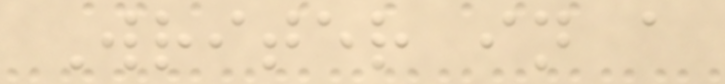Writer in a
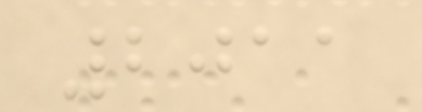2011
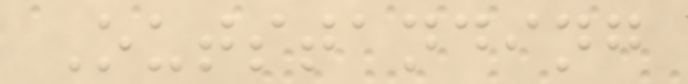Outstanding
